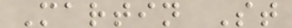Martin St
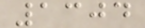1304
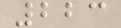223
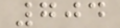704
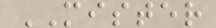MISTER
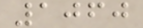1060
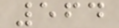564
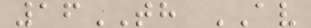16TH AV
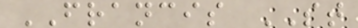FRANCIS ST
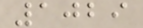1029
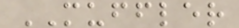MUFFLER
